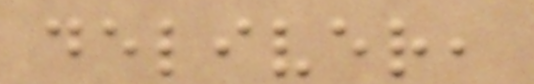deliver,
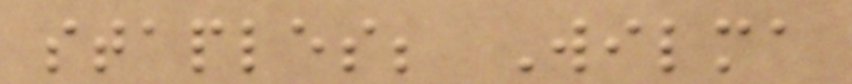staples; Wilma
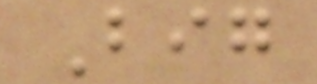Big
